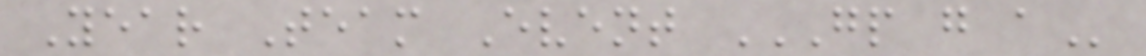Year Team Event GP G A
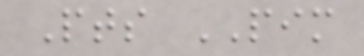Pts PIM
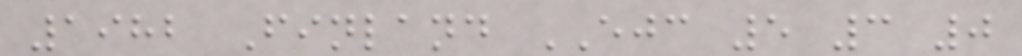1982 Finland EJC 5 3 0
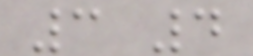3 4
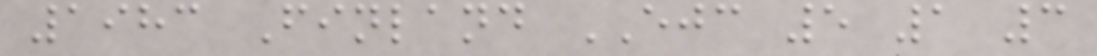1983 Finland EJC 5 1 3
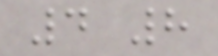4 8
